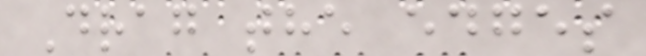Drag the edges
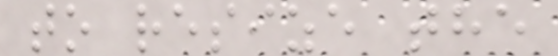to resize the
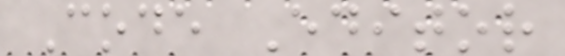Code Editor
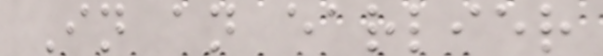In an earlier
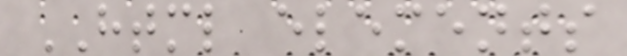HTML elements
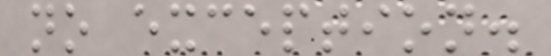no exception.
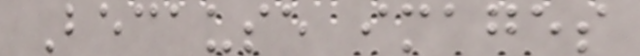Because images
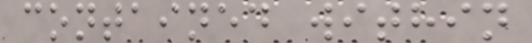contained within
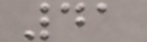41
